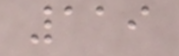119
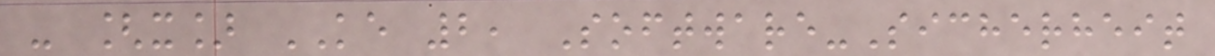- [x] KE 2, Software-Sicherheit
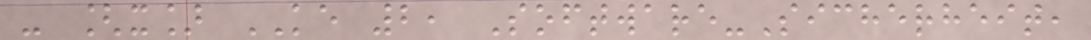- [x] KE 2, Software-Sicherheit,
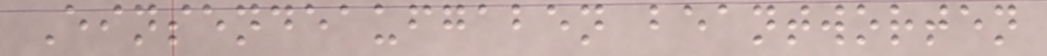Einsendeaufgaben beantworten
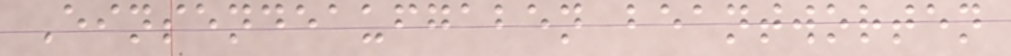Einsendeaufgaben beantworten
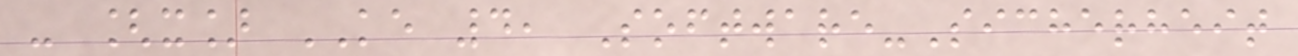- [x] KE 4, Software-Sicherheit
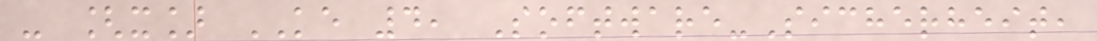- [x] KE 4, Software-Sicherheit,
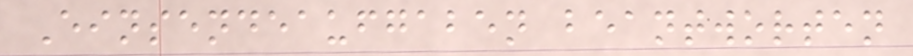Einsendeaufgaben beantworten
